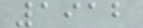1912
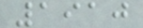1910
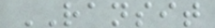RANSIT
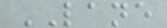LANE
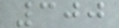300
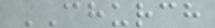CHURCH
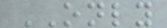ONLY
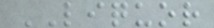LIQUOR
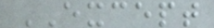EXCEPT
